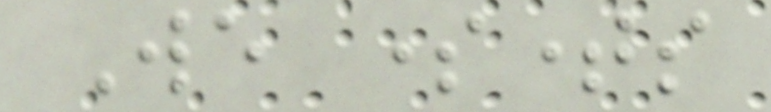We sometimes
